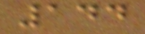144
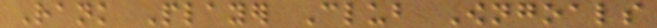Rank Player Club Owngoals
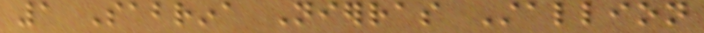1 Sabrina Nierras Stallion
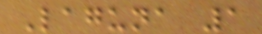Laguna 1
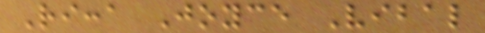Ricca Joyce Vibal
